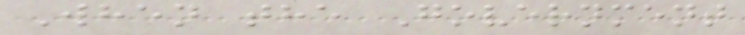When the Government
